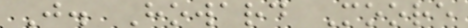J. Howard Moore
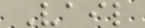Vail
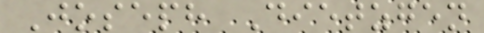Joseph Dietzgen
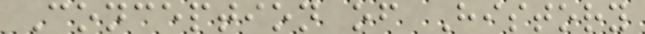Conception of History
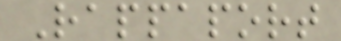Rappaport
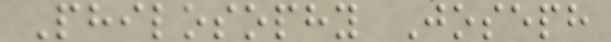Philosophy Joseph
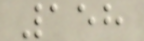158
